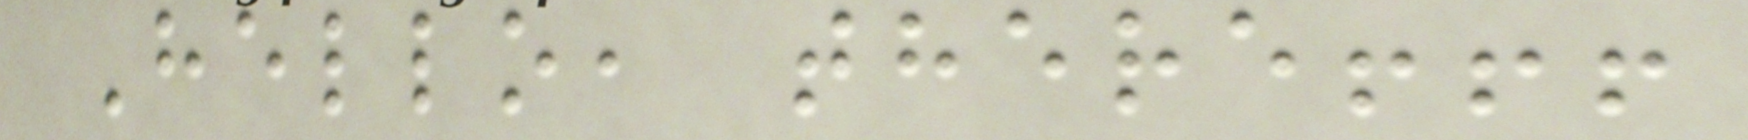Hello, there!!!
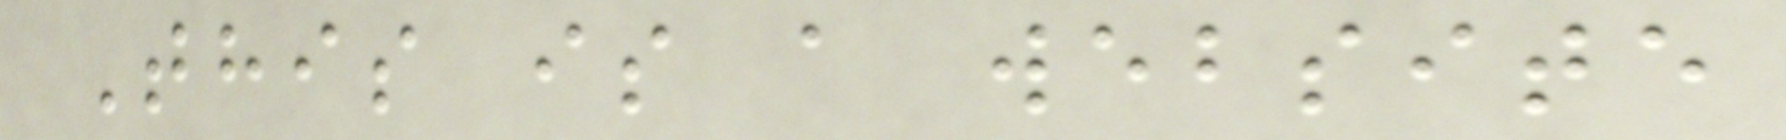This is a website
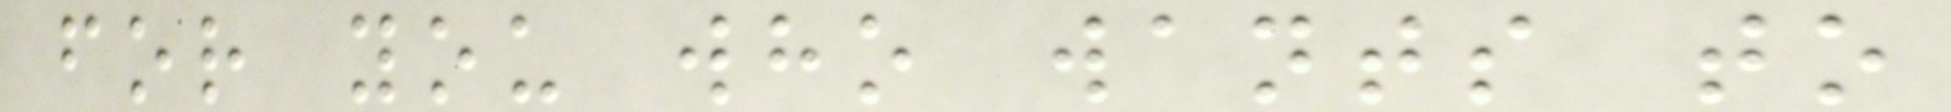for you who wants to
